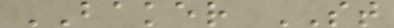BAKER ST
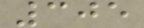305
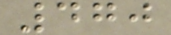470
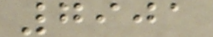7901
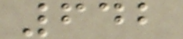642
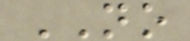NO
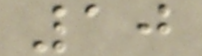10
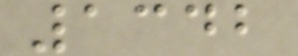1342
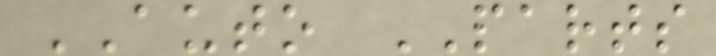AUTO PARTS
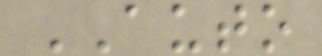AUTO
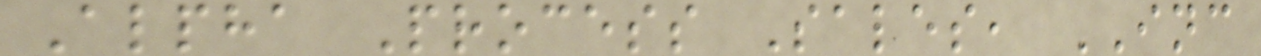Alpha Process Sales, INC
